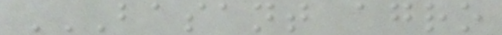BASANT AGRO
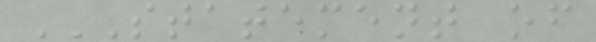STATEMENT OF
